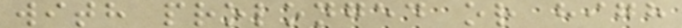with prolonged or high
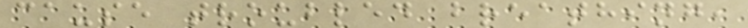cause troubled breathing,
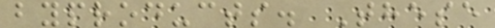byproducts. These
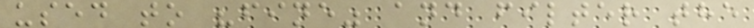used to "fine" and filter the
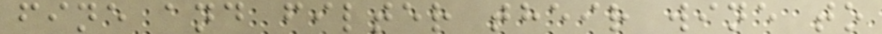fine and filter their wine to
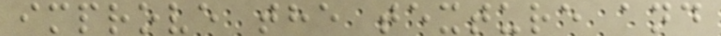improve the texture and
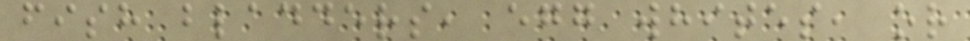fish bladders, egg whites, or
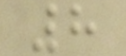8
